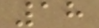18
